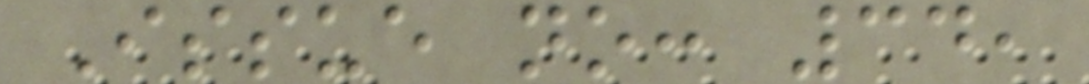Issue no: 34,
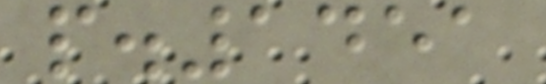p.1451
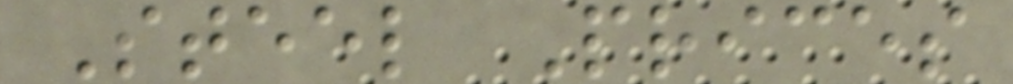Steel Prices
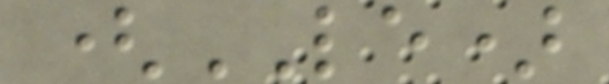(LE)
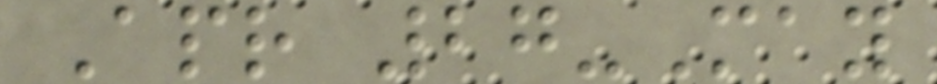Apr 27-May
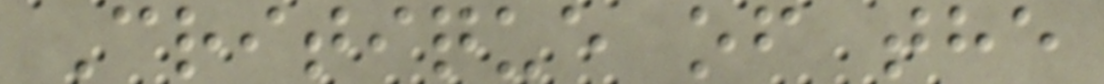Critique of the
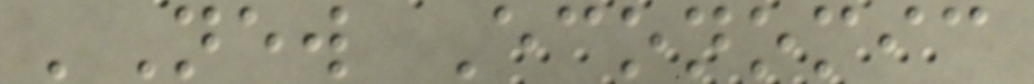'New Economic
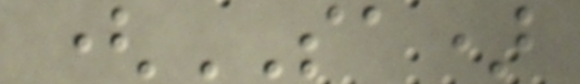(SA)
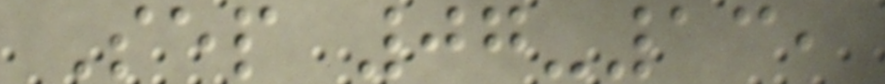Sep 07-13,
